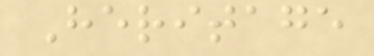Heritage
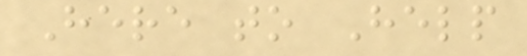Here to Help
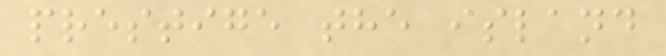prestige the island
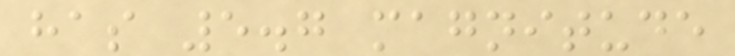has 5.7 magnitude
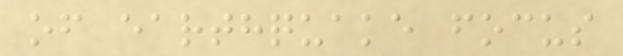of earthquake focus
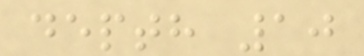depth 10
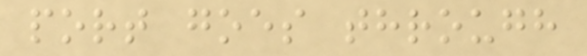port goes through
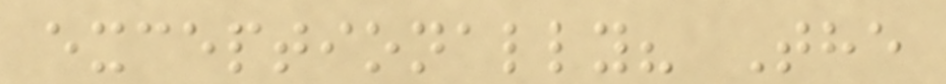exceptionally? The
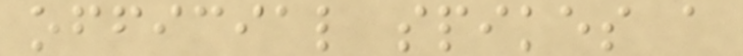official spikes a
